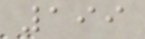199
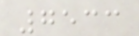7533
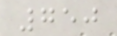750
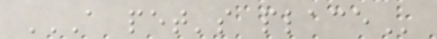A PET'S PLACE
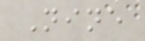Nine
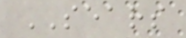SEARS
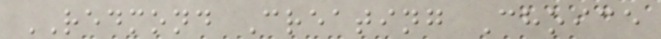REDMOND Creating Choice
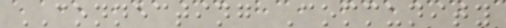CONNECTING Community
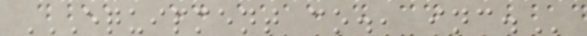EQUIPMENT CO., INC.
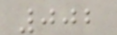002
